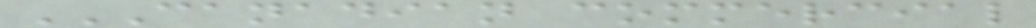CANADIAN COMMERCIAL
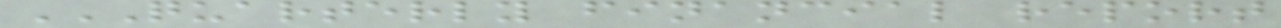QUARTERLY FINANCIAL REPORT
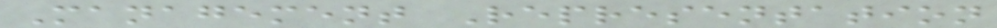Management Representation
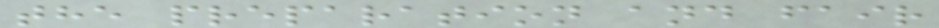the preparation and fair
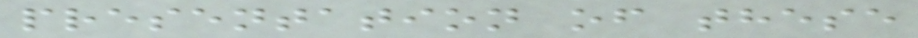presentation of these
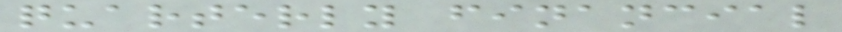quarterly financial
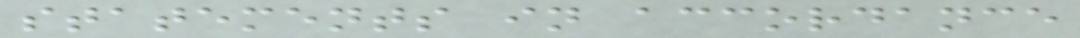statements in accordance
